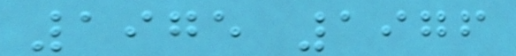1975 1976
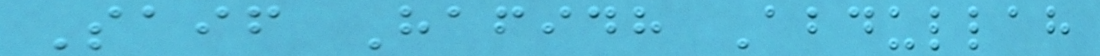Saif Hafidh Abdullah
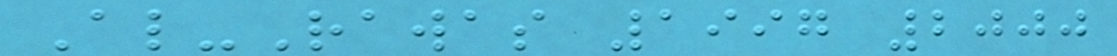Al-Rawas 1997 2000
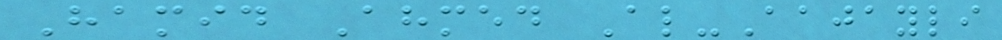Hamid Ahmed Al-Aajayli
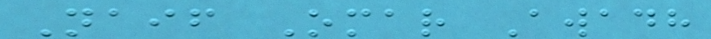Naif Omar Awadh
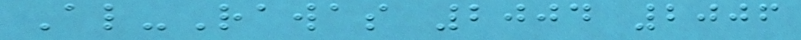Al-Rawas 2004 2006
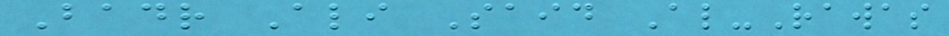Badr Ali Said Al-Rawas
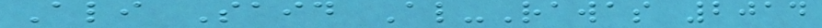Ali Said Al-Rawas 2014
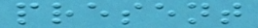present
